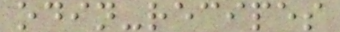odin-recipes
